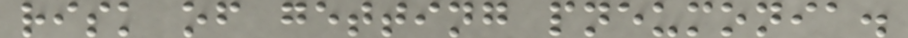risk of getting pneumonia.
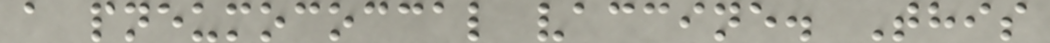a pneumococcal vaccine. This
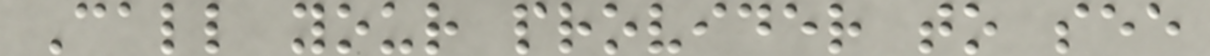Call your provider to see
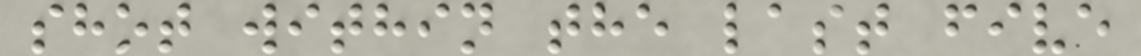shot within the last five
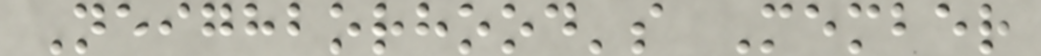Neighborhood's Member
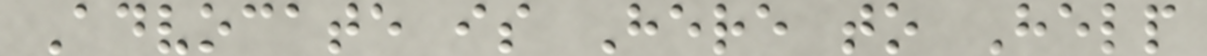Advocate is Here to Help
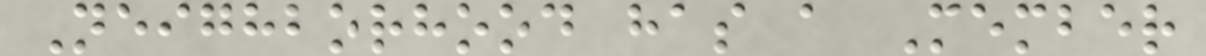Neighborhood has a Member
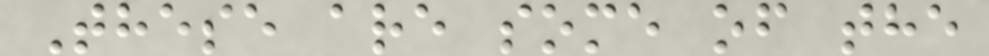These are some of the
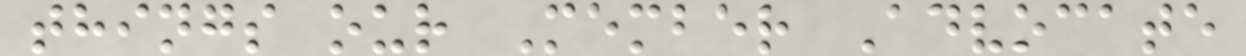things our Member Advocate
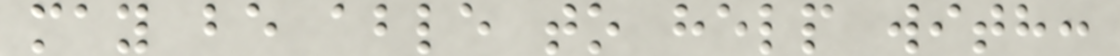may be able to help with:
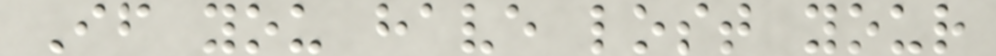If you have lost your
